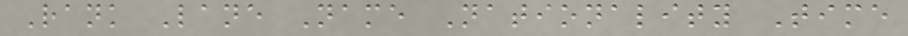Rank Lane Name Nationality Time
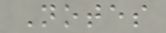Notes
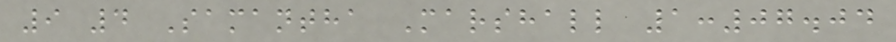9 4 Samantha Marshall 1:07.04
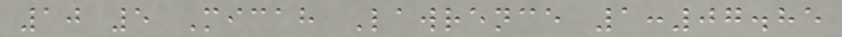10 5 Micah Lawrence 1:07.85
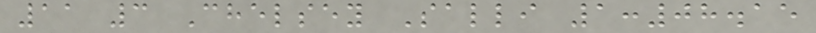11 3 Chelsey Salli 1:08.15
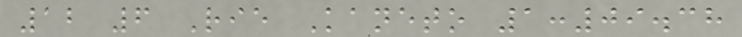12 6 Rie Kaneto 1:09.38
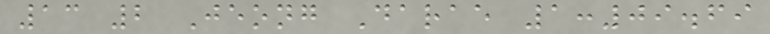13 2 Jeong Darae 1:09.69
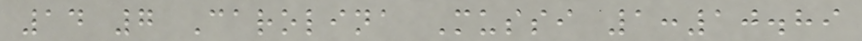14 7 Carolina Mussi 1:10.89
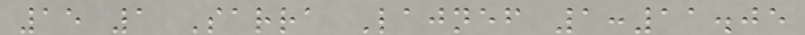15 1 Sarra Lajnef 1:11.05
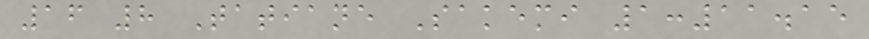16 8 Tatiane Sakemi 1:11.15
